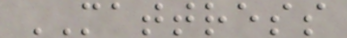MATTRESS
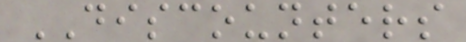DISCOUNTERS
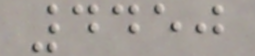4450
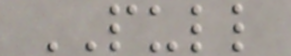PULL
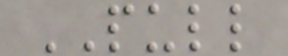PULL
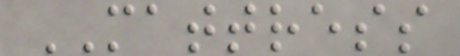MATTRESS
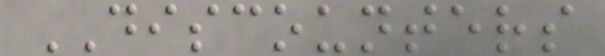DISCOUNTERS
